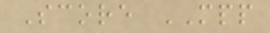Score MPP
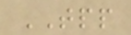TPP
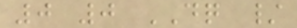0 0 DQ /
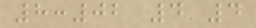8:02 4 4
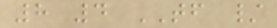8 4 TF /
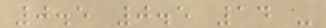0.5 0.5 14 -
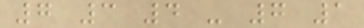7 3 4 - 7 1
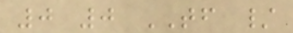0 0 TF /
